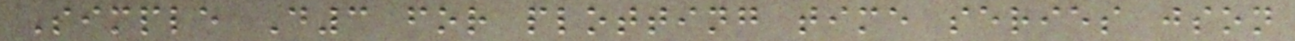Simple D3 for plotting time series json
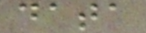data
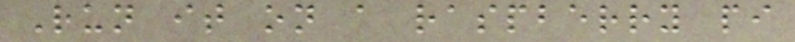Run it on a raspberry pi
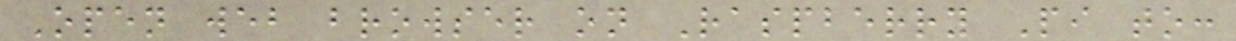Open web browser on Raspberry Pi to:
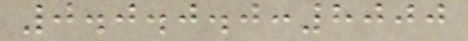0.0.0.0:8000
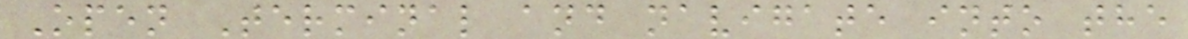Open Terminal and navigate into the
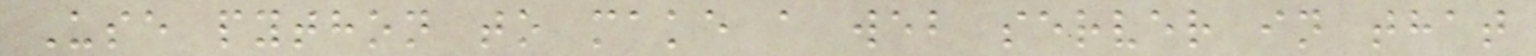Use python to make a web server in that
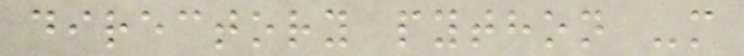directory python -m
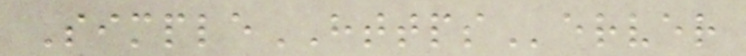SimpleHTTPServer
